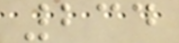234
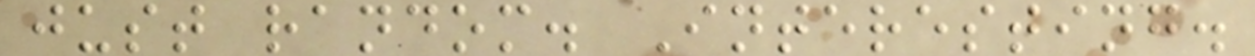just random. Interesting.
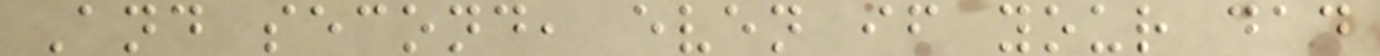And second, even if your dad
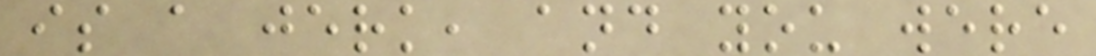is a jerk, and you were
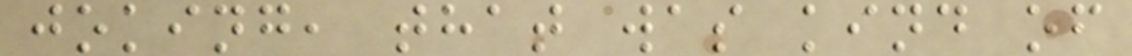joking, that was kind of
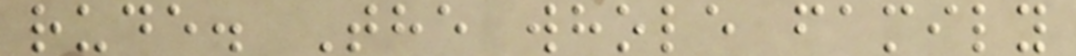rude. The whole family
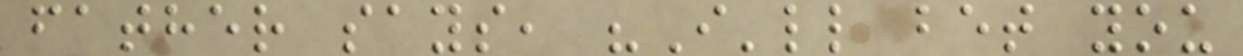father says, "I'll bet you
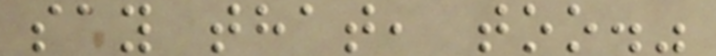say that, too."
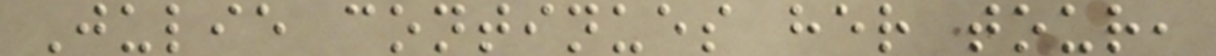Julie continues her tour,
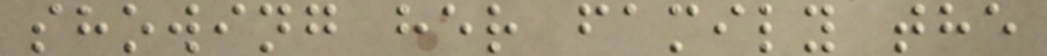showing her family the
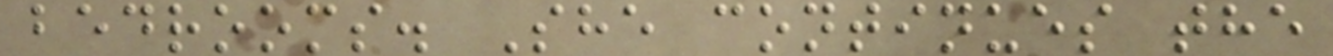bedrooms. She continues the
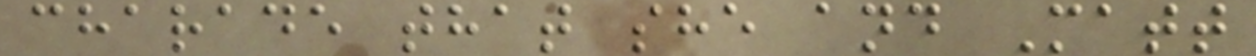charade that she and Matt
